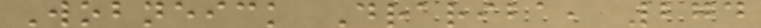Wobneick Drariba, 274
